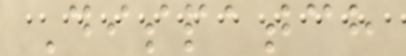Dispatch
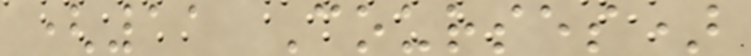(11 Courses)
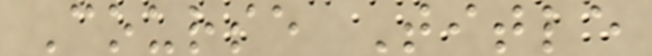Course Title
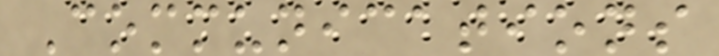Communications
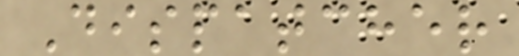Dispatcher
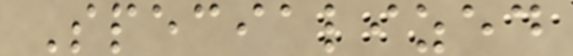Specialized
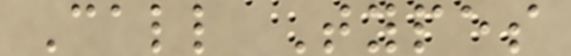Call Types
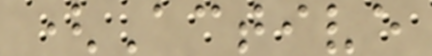(Active
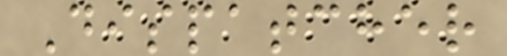Dispatcher
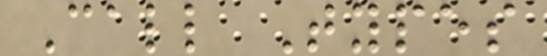Call Types
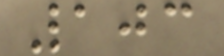103
